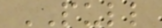PULL
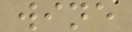wine
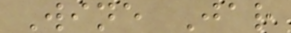Wine Jar
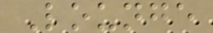Lounge
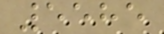5585
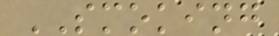SMOKING
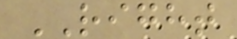RIGHT
